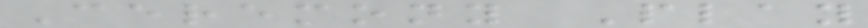Ceremony Play
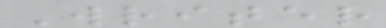Writer
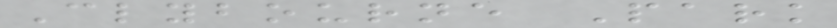Clybourne Park
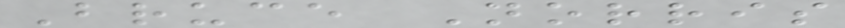Bruce Norris
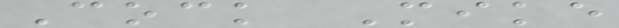Cock Mike
